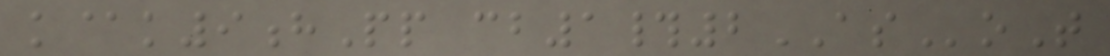k@k9hPp cb1#2ASoT
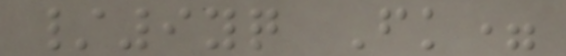/9yq Fk=
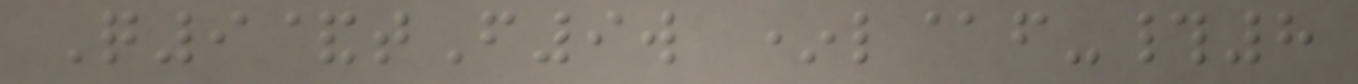Q9&tF9w *l@f-#8
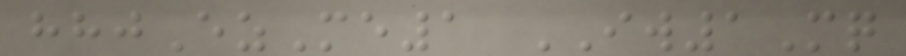hhjEzMe1 IW1Mq
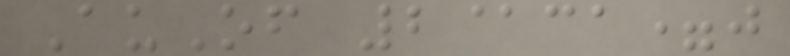AuOf 2@ca=j
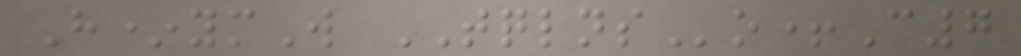H*ymW TQLNSo+C7
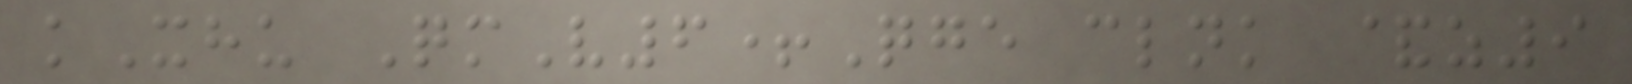kXhu QmV6+Qge clnk &z9
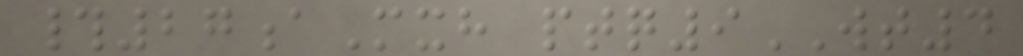#27aMxh ptq9WT4
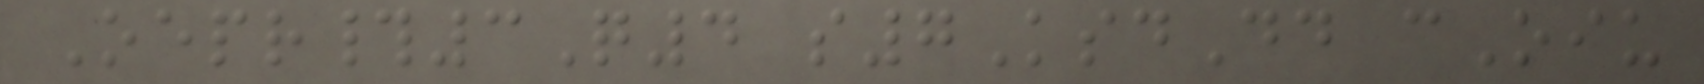Oepr#3Q4 s7KsdDd cOiu
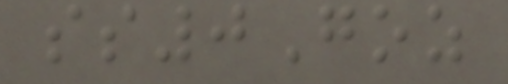ss0Goz
